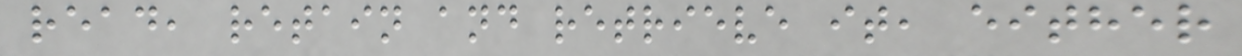read, retain and retrieve it, either
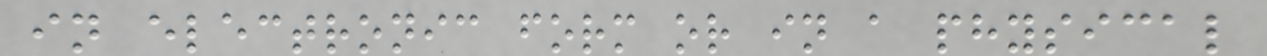in electronic form or in a physical
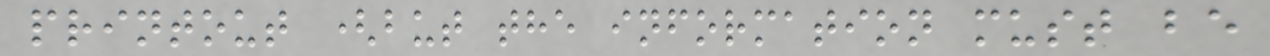printout (but the information must be
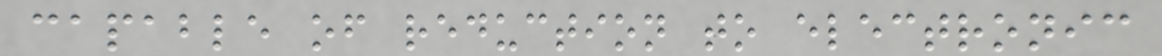capable of reduction to electronic
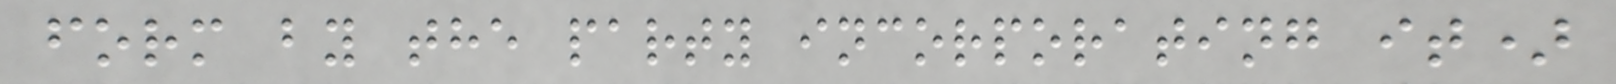form by the party incorporating it)
